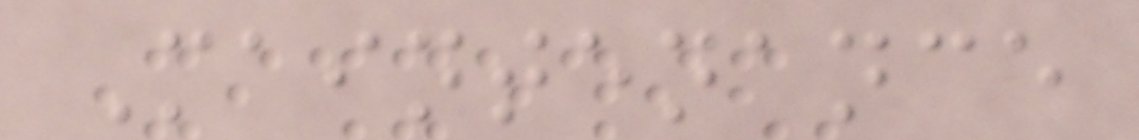Maintenance
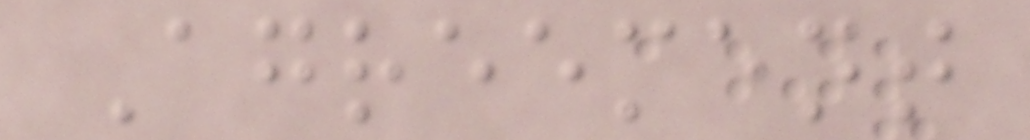Agreement
